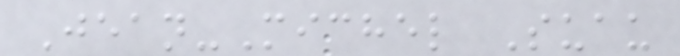Jean-Michel Suau
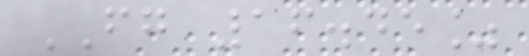FG 16.45%
